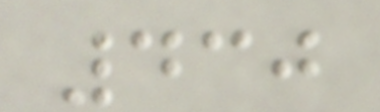430
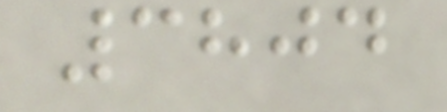3804
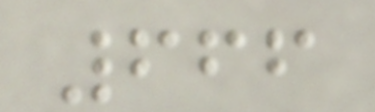666
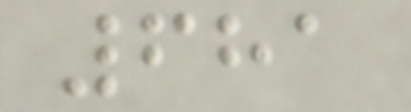681
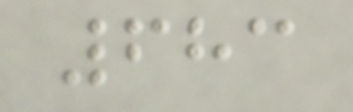683
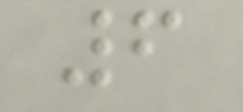6
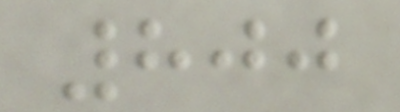800
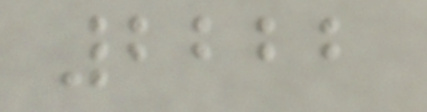2222
